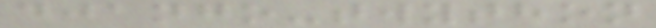django-twython
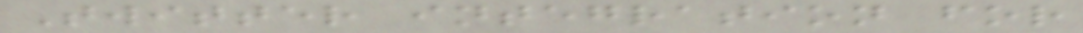Twitter integration for
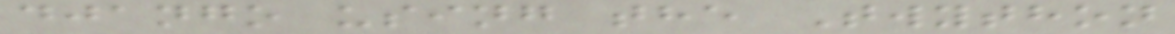django using the Twython
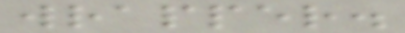wrapper.
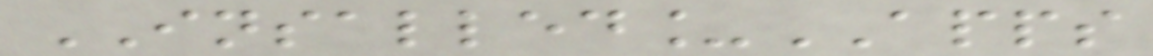INSALLED_APPS
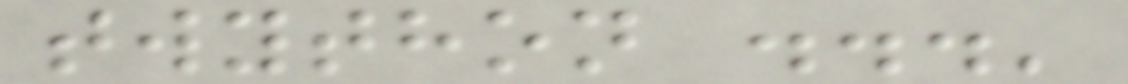twython ...'
